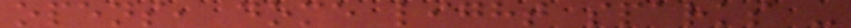opens, dome light sparks -
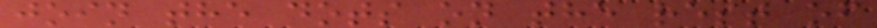join the dots on the rest of
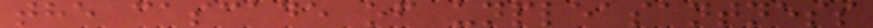the cascade of unpleasantness
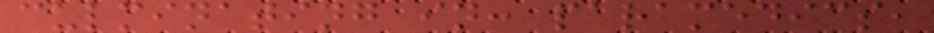culminating in: paramedics,
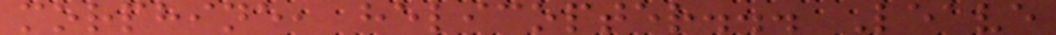morphine, helicopter... Leave
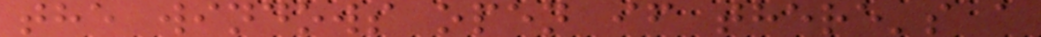the windows open if there's a
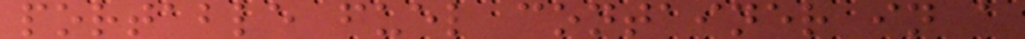portable fuel container in a
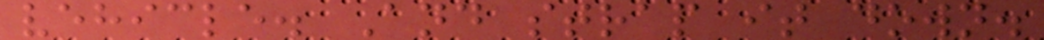vehicle. And strap it down.
